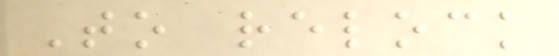To relock
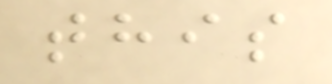this
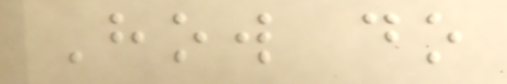How do
